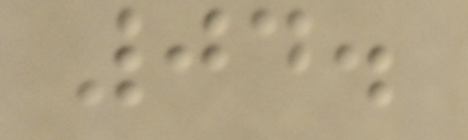04.
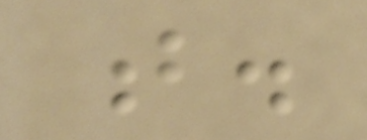b.
